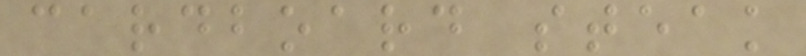cardboard steak
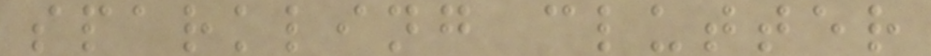sparkling clutter
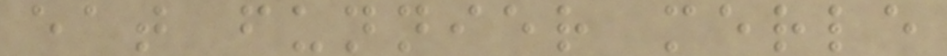eat funnier merle
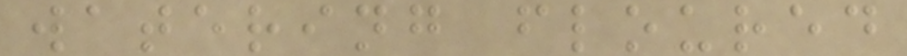watering floured
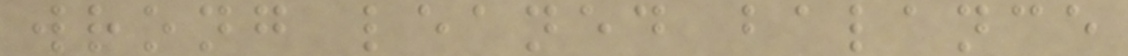wrong leaned balance
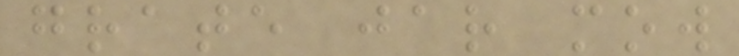grate jar mow
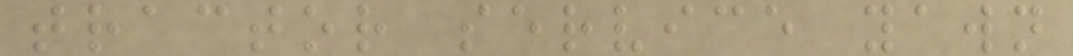tractor service yawn
